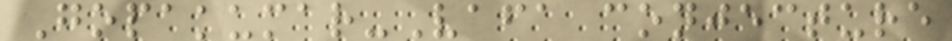Gopakumar-Vafa conjecture
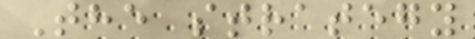The strategy
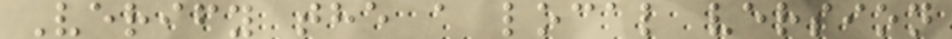Verify the a local version
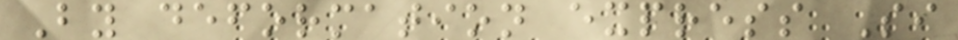By deformation express Si
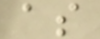as
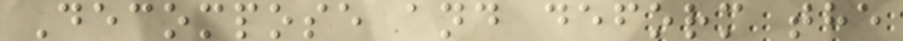Decompose and deform the
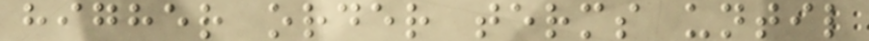higher order terms until
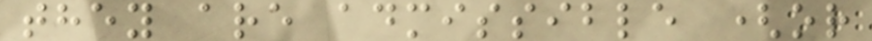they are admissible (or
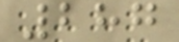287
